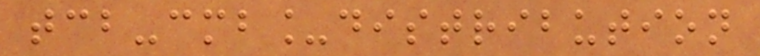tcb-cmb_distribution
